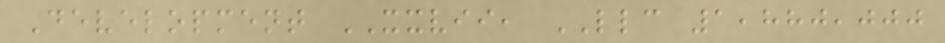Development XXVII, LLC 1,880,000
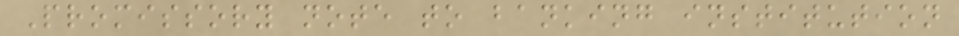Promissory note to banking institution
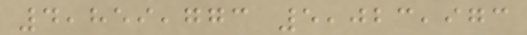4,859,773 5,023,973
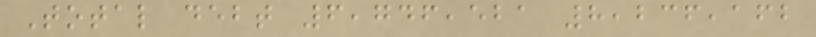Total debt 6,746,521 8,236,162
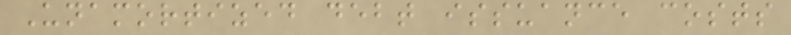Unamortized debt issuance costs
